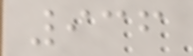936
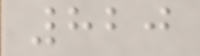820
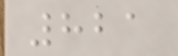821
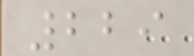229
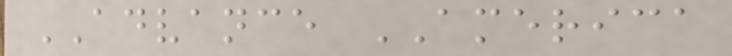ADVANCE AMERICA
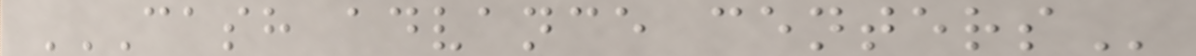CASH ADVANCE CENTERS
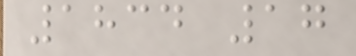1834 17
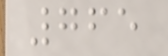765
